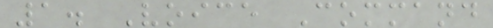1. Voice Command
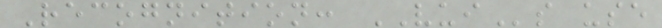Recognition: VUIs use
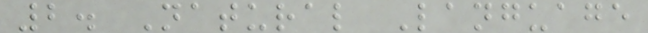2. Natural Language
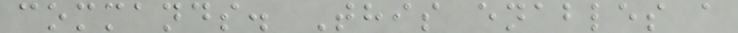commands. This enables a
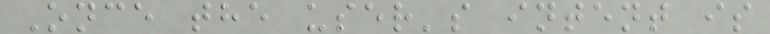Once the user's intent is
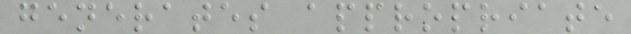generates appropriate
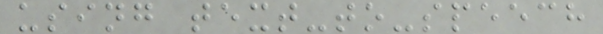using text-to-speech
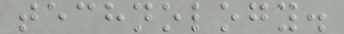technology.
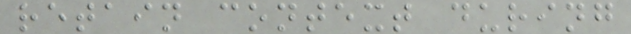retain context during
